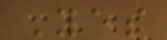Yes
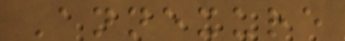Annexure
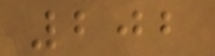202
